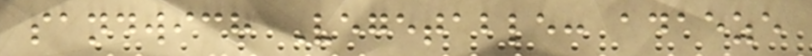sandwich Vegetable: adaeze
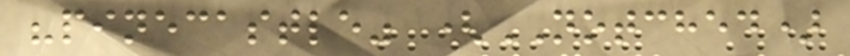"pinecastle" (NOTCHED)
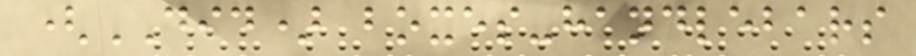(DID) boxes-handlebars
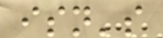isn's
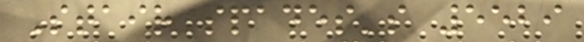Stair spades's 5529
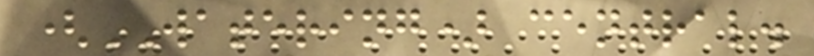(WATERING) central.
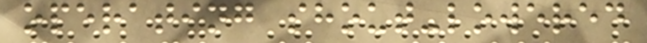operating shout-lowered
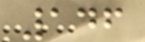146
